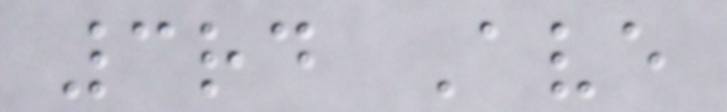3rd Ave
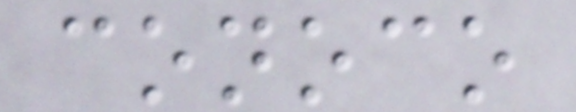conoco
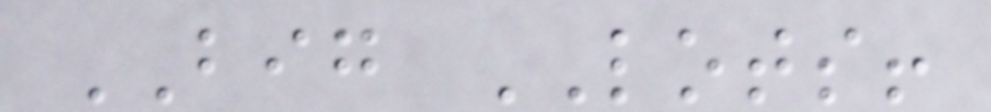BIG LOTS!
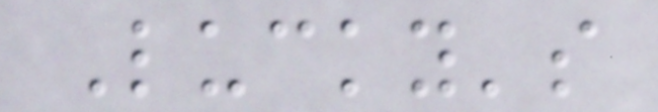Lucky's
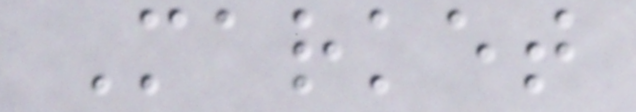Market
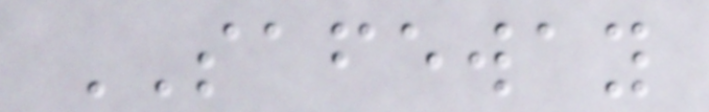SAFEWAY
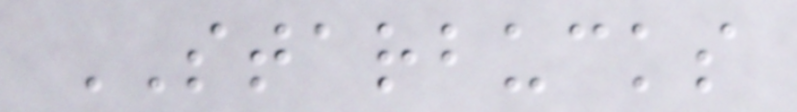STARBUCKS
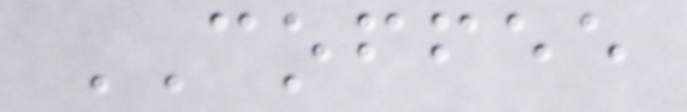COFFEE
